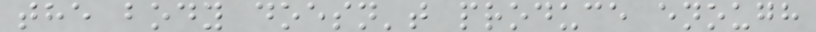the body doesn't produce enough
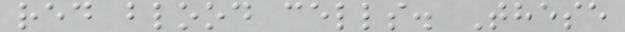red blood cells. These
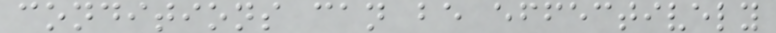conditions can be effectively
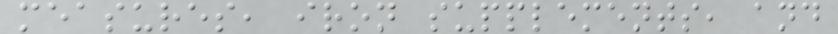measures, iron supplements, and
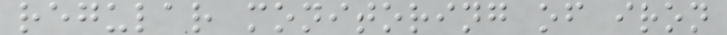regular monitoring of iron
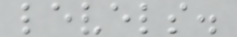levels.
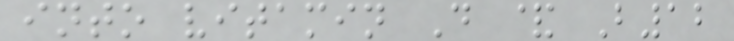into vitamin D & B12
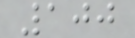100
